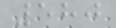580
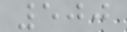500
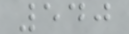540
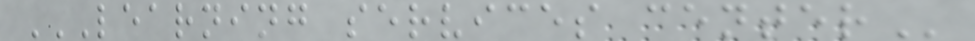LEARNING SERVICES CENTER
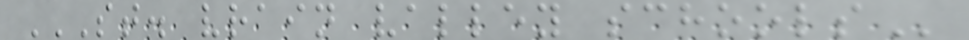ST. VRAIN VALLEY SCHOOLS
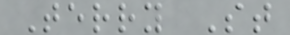Terry St
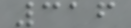316
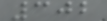302
